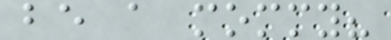be a mommy?
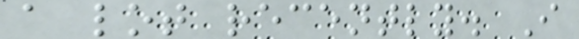a lot recently. I
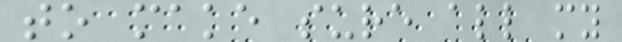to make sure all my
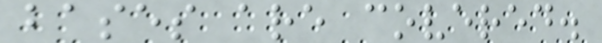bases are covered.
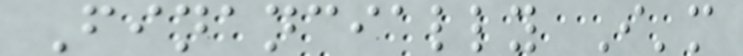Financially I'm
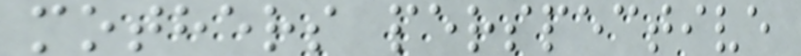mothers perspective
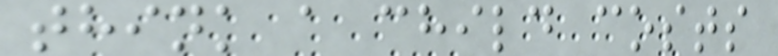think a child costs
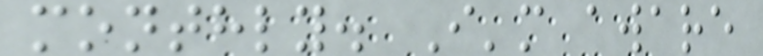monthly. I'm aware
